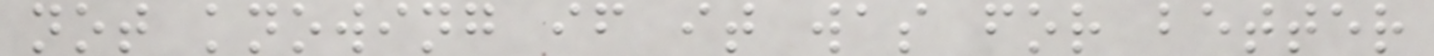not knowing if it was for better
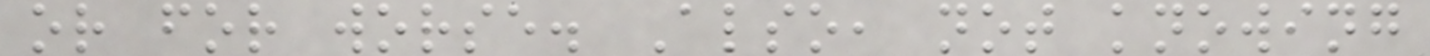or for worse. Also, not knowing
